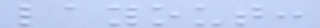layout:
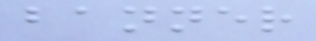banner
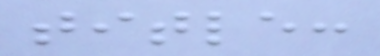title:
